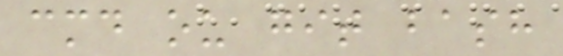cmd ou git bash
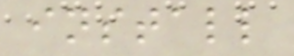install
